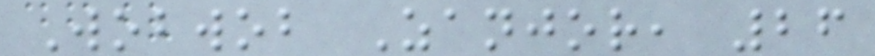Wobwob Zanjor, 26
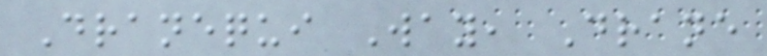Dranequi Way, Drane
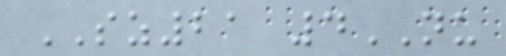SZ21 4NU
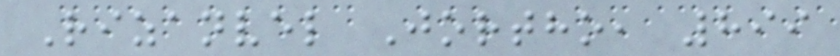Rizanvel Jortho, 899
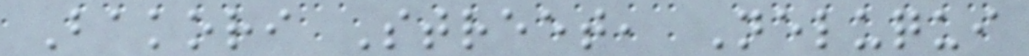Bakori Street, Neluqui
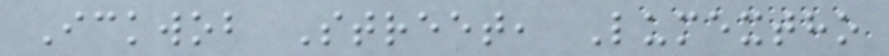Ickwob Street, Lumextho
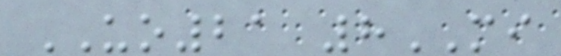UO21 8MI
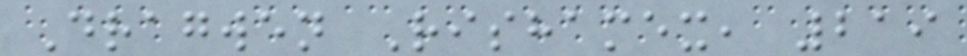Dragwen Rishamex, 219
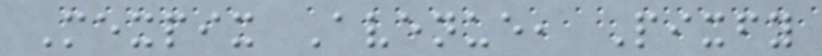Mexpix Avenue, Pixfy
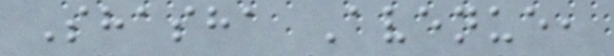Shasha Avenue,
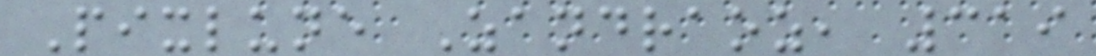Pixlune Zandraoz, 319
